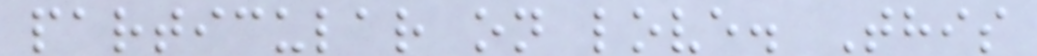particular on love. This
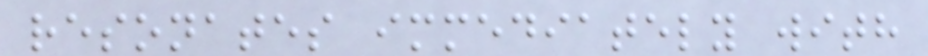resonates immediately with
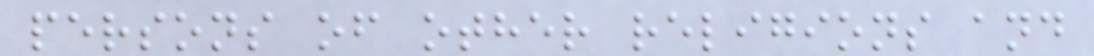persons of other religions and
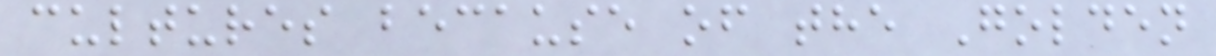cultures because of the Golden
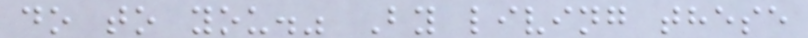do to you." By living these
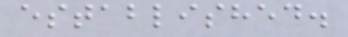established.
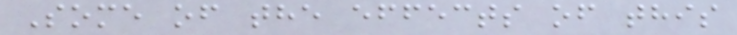Some of the effects of this
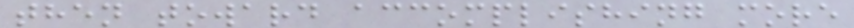then toward accomplishing more
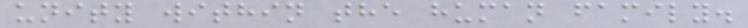unity within the human family.
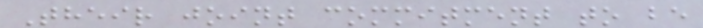Their joint commitment to be
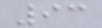93
